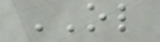OL
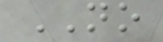NO
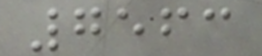7563
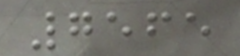7565
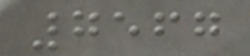7567
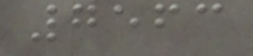7563
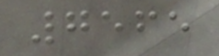7565
